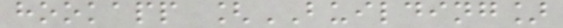hookapp [BUILDING]
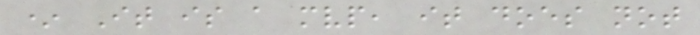* It is a mvp, it does not
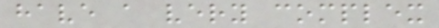have a very complex
